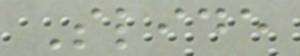Slide
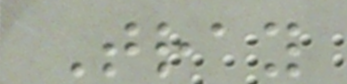Tray
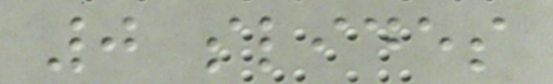0 slides
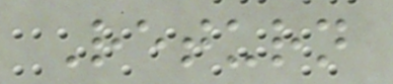Return
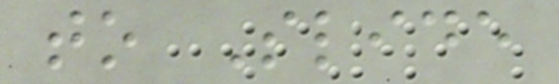to Slide
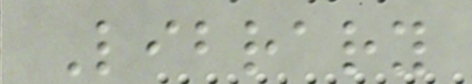Library
